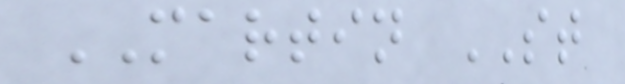MARTIN ST
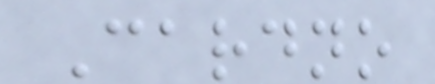Cardno
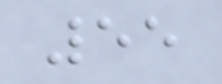55
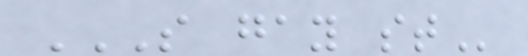S GAY ST
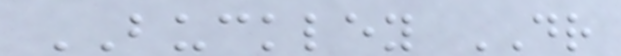BUCKLEY DR
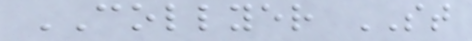COLLYER ST
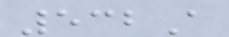532A
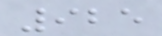925
